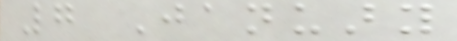7 January
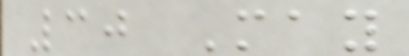30 May
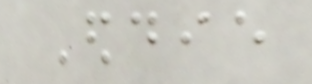Eddie
